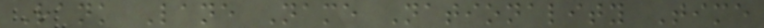Rank Lane Name Nationality Time
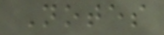Notes
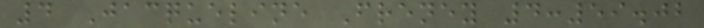4 Jacqueline Freney 4:59.02
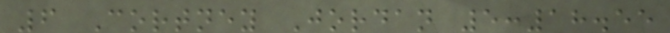6 Cortney Jordan 5:18.55
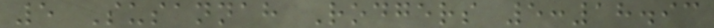5 Susannah Rodgers 5:18.93
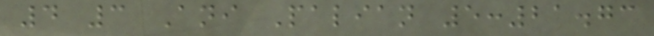4 3 Ani Palian 5:21.73
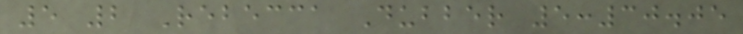5 2 Rebecca Dubber 5:30.05
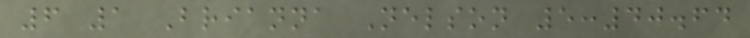6 1 Brianna Nelson 5:40.64
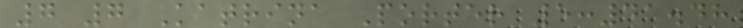7 7 Katrina Porter 5:41.48
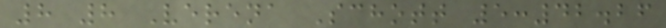8 8 Verena Schott 5:42.26
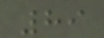89
